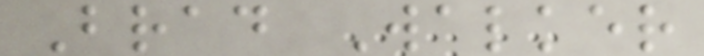Brad Walker
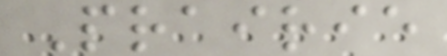Prairie
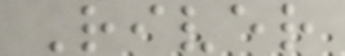River
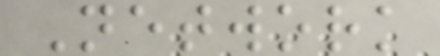Network
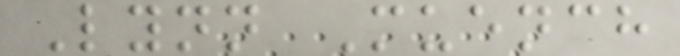Lynn Muench
